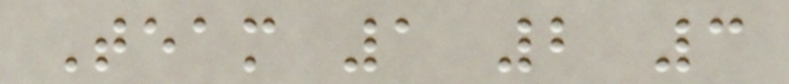Team 1 2 3
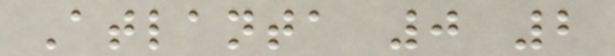Atlanta 0 2
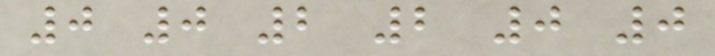0 0 2 2 0 0
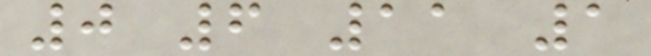0 6 11 1
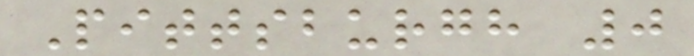Pittsburgh 0
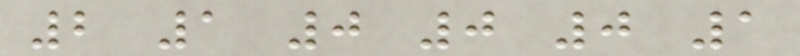2 1 0 0 0 1
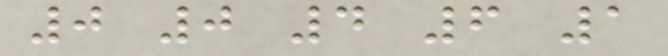0 0 4 6 1
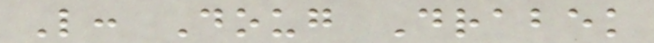L: Doug Drabek
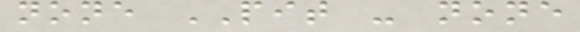none PIT - none
